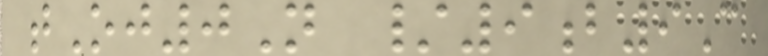tOj0N /9b9C
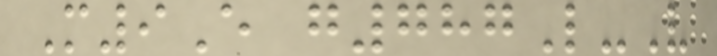M9E g787L-V
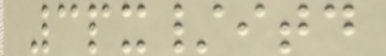3px/itd
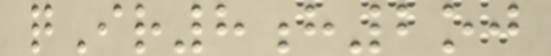qIr8h2oj
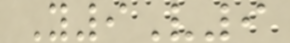Y9V9
